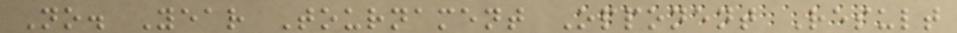No. Year Tournament Opponent Result
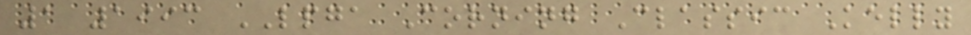1 1993 LPGA Corning Classic Kelly
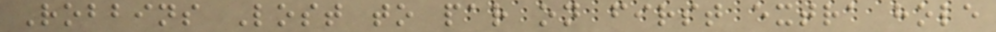Robbins Lost to par on first extra hole
